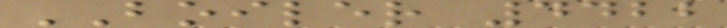BOILER 4422
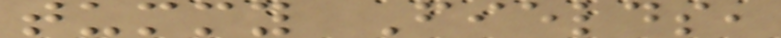tummy Fields,
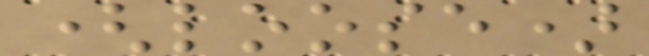(loose)
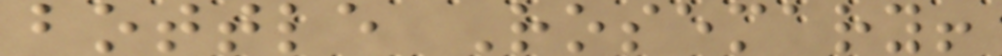bottle Rosemary!
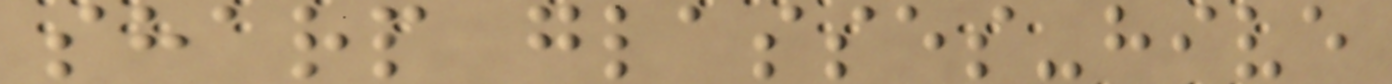sharp glasses-hive
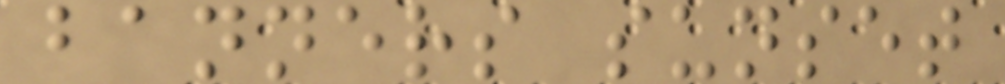banners sunset
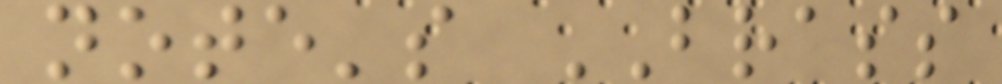note's BRASS
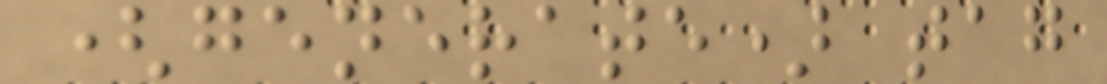(generate) tag
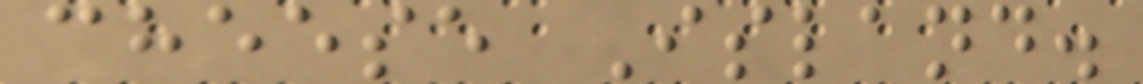cheese Island.
